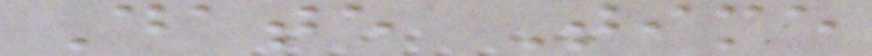Date Time
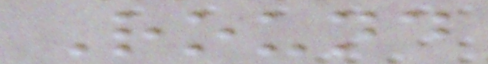Round
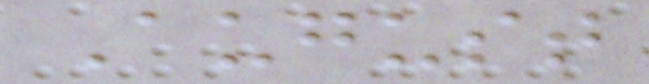August
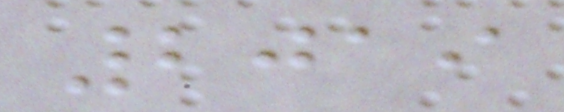2019
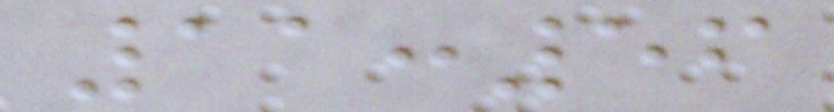11:56
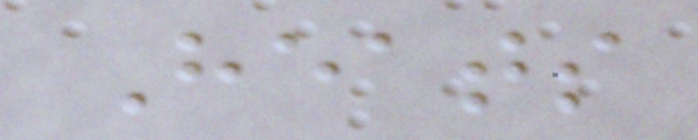Heats
